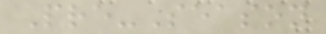Pre-Season
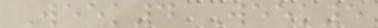Week4 Week5
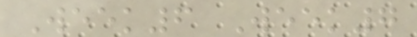Week6 Week7
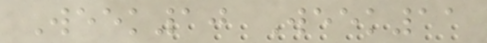Week10 Week11
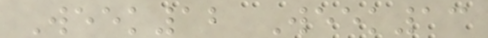Week12 Week13
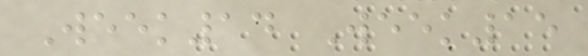Week14 Week15
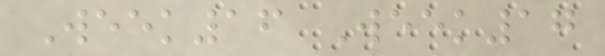Week16 Week17
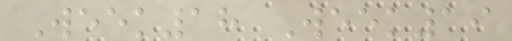Week18 Week19
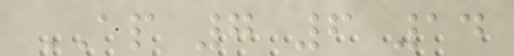AP 7 6 14
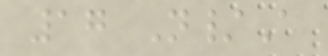17 N/A
